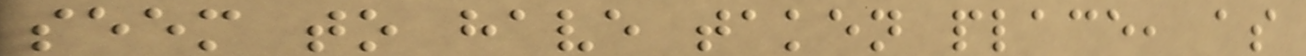seem to have taken place, as
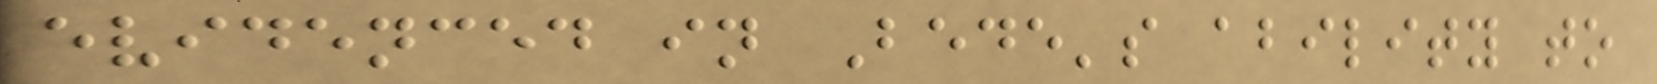evidenced in Bede's ability to
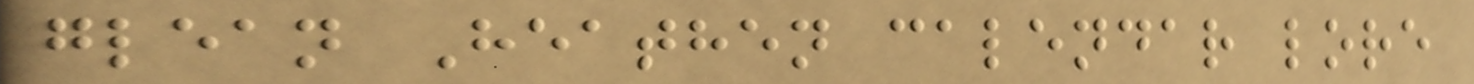glean Heathen calendar lore
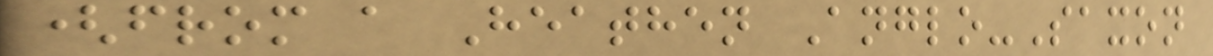(from a Heathen Anglo-Saxon
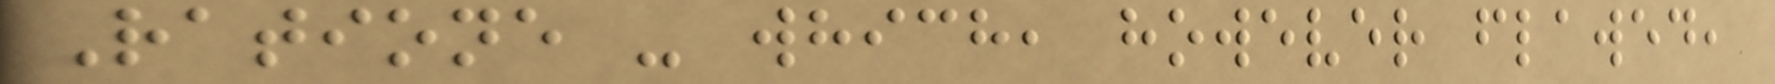Ratione - which, however flawed,
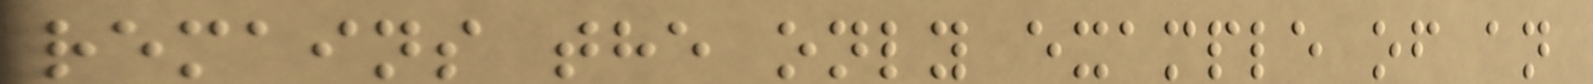remains the only example of an
